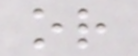or
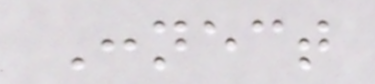Connect
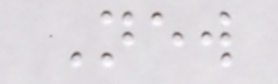New
